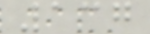137
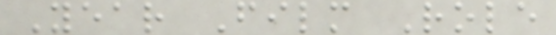Year Film Role
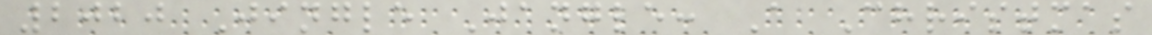2020 Jingle Jangle: A Christmas
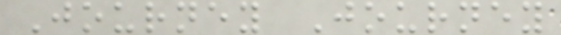Journey Journey
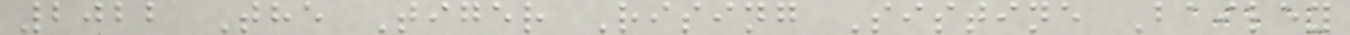2022 The Tiger Rising Sistine Bailey
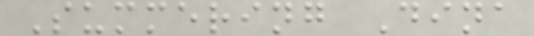Summering Dina
